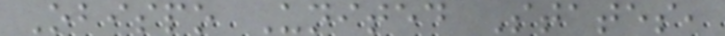Obispo United States,
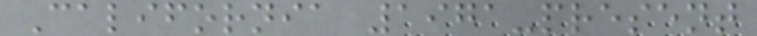California 1971-present
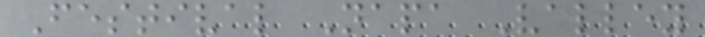Festival Napa Valley
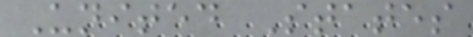United States
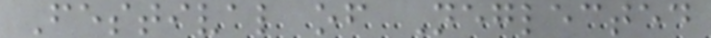Festival of Neglected
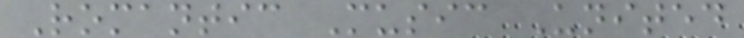Romantic Music United
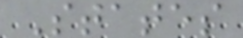States
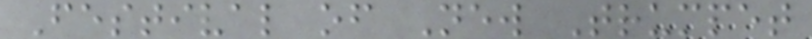Festival of New Trumpet
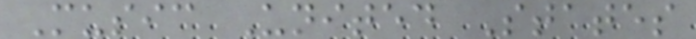Music United States
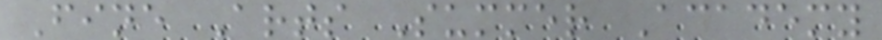Fine Arts Summer Academy
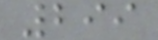299
